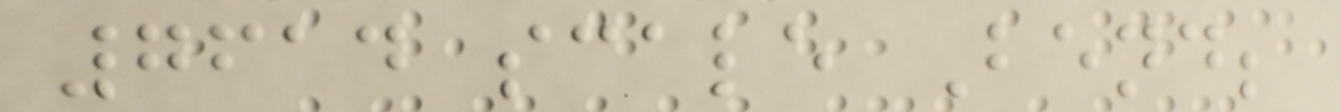7614 scale Bend;
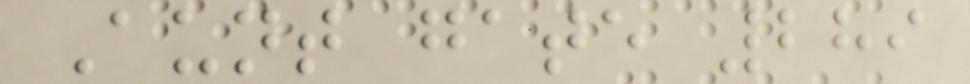Aunt gate 289
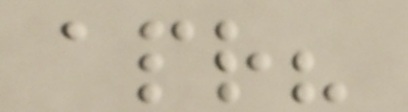apr?
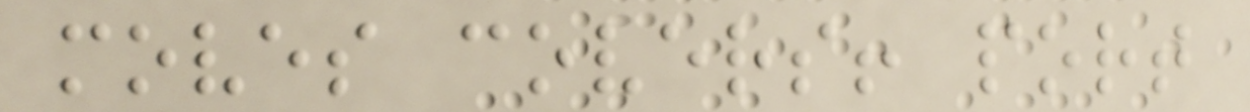moves covers! port
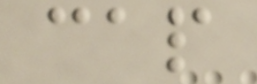cap
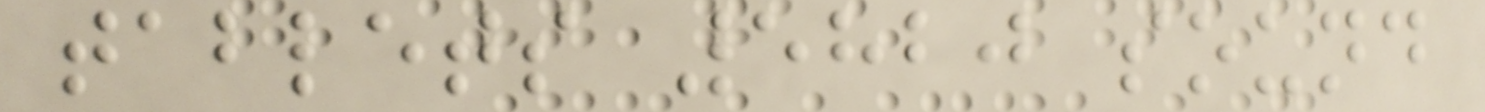tablets 5820 sound
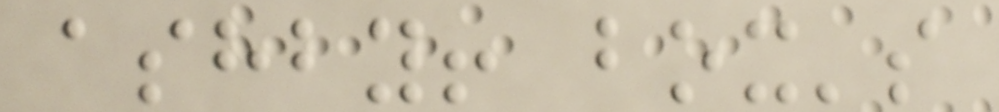ashby! box's
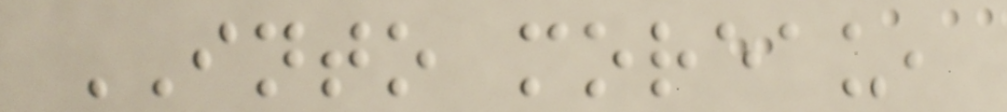INTO moreau,
